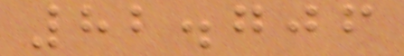82.706
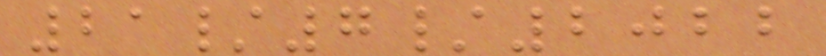21/7/2022
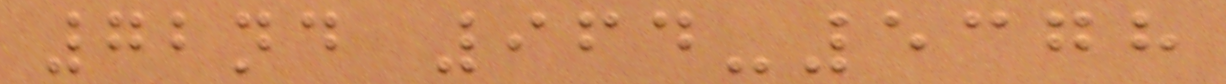72nd 964-5378
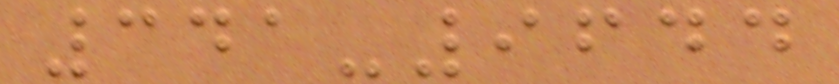341-9644
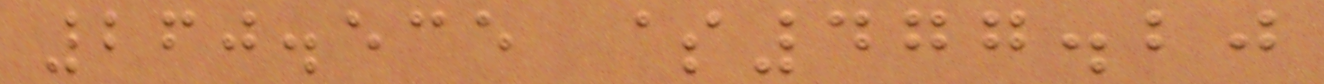260.535 $477.20
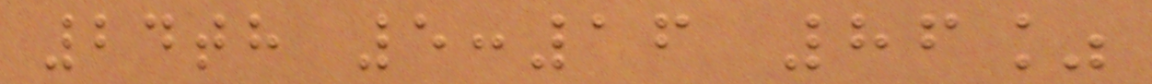24th 5:16 86%
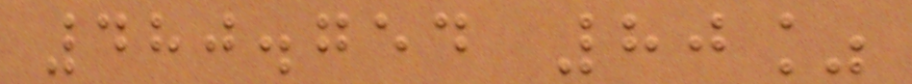480.754 80%
